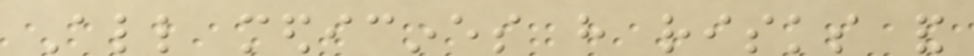All medicines have risks and
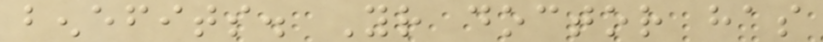benefits. Your doctor has
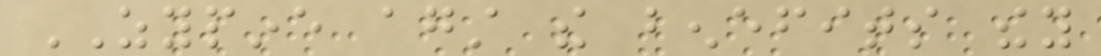ZYPINE against the benefits they
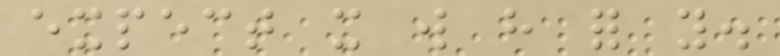expect it will have for you.
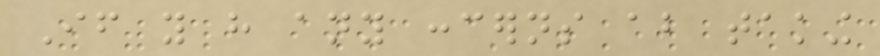If you have any concerns about taking
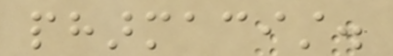pharmacist.
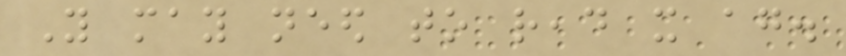You may need to read it again.
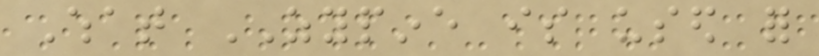What ZYPINE is used for
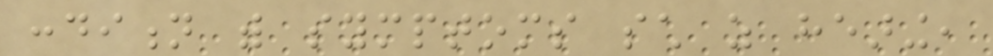condition with symptoms such as hearing,
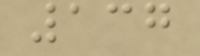137
